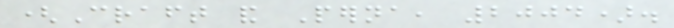(Craft and Perna, 2004).
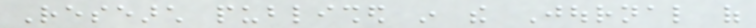Research published in the Journal of
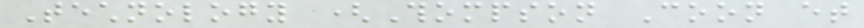Technology (Thompson Coon et
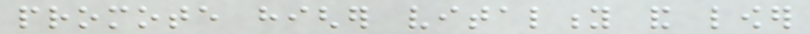promote higher vitality and lower
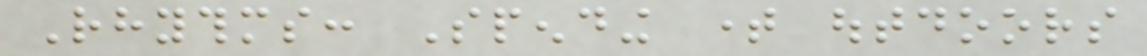Rhythms: Spending time outdoors
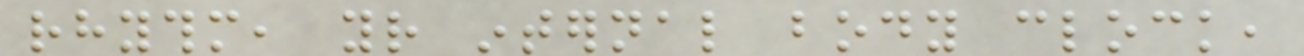rhythm, your internal body clock,
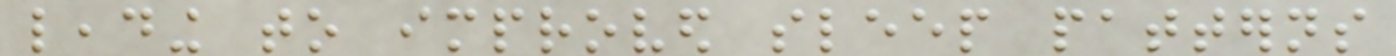leading to improved sleep patterns
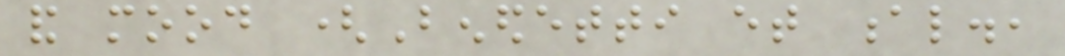and mood (Benedetti et al.,
